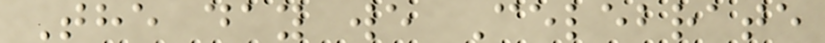The day we Celebrate
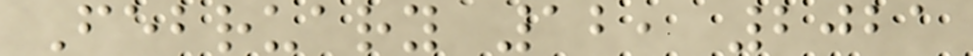February 12, 2021
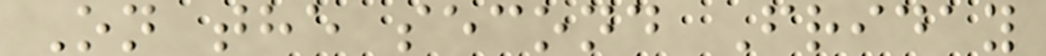On the second Friday
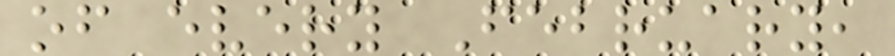of every February,
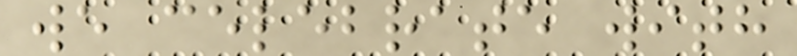we celebrate with
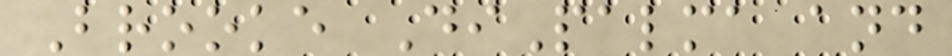Brooke DiPalma and
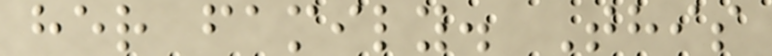her family. This
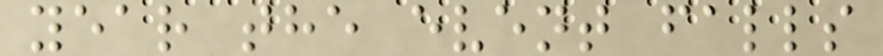year the event falls
